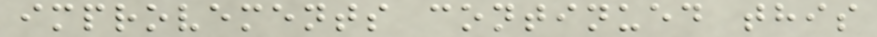improvements continued this
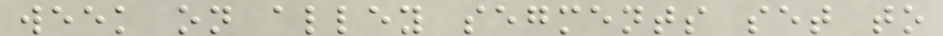week on alley segments set to
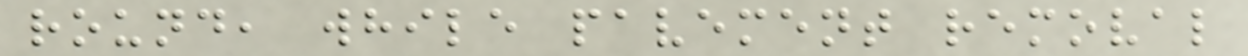round, while pavement removal
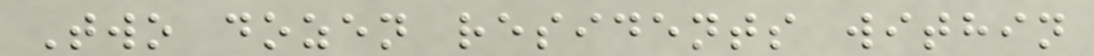Two dozen residents within
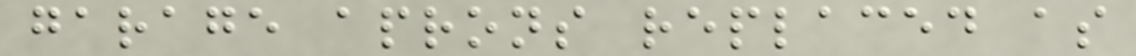garage aprons replaced as
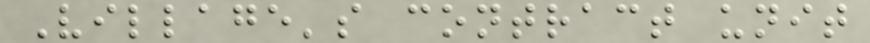Village's contract unit
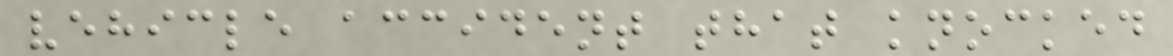vehicle accident that knocked
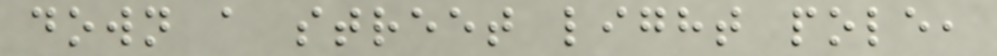down a street light pole,
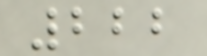222
